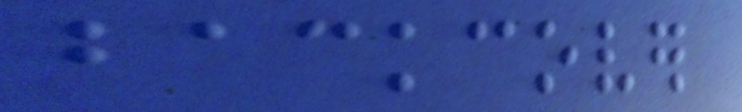backcover
